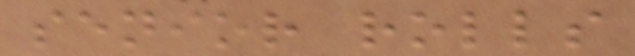senior rolls
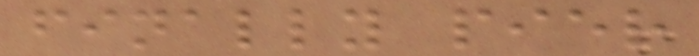finally pier
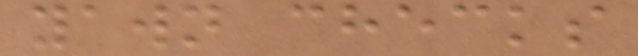yawn checks
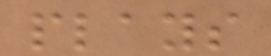plays
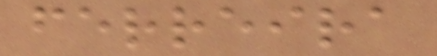ferreira
